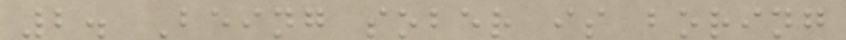2. Being sober is boring
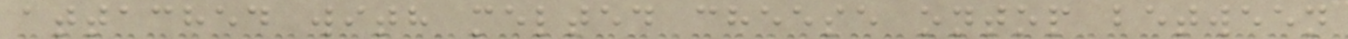attached with melted cheese ontop between
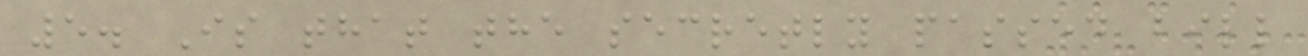5. Is that the secretly passed bill
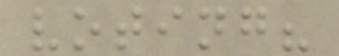voting?
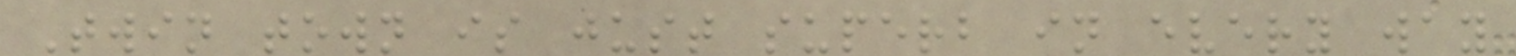Twin town is just superb in every way
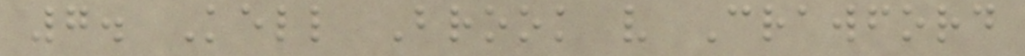7. Kell Brook v Crawford
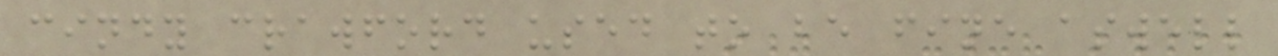cindy crawford used to be fine aswell
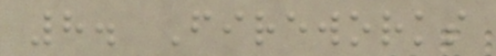8. Fireworks
